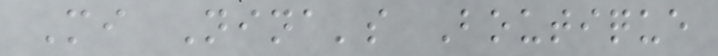Mi Nina's Boutique
